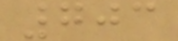703
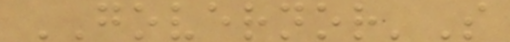GOVERNOR'S
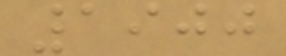1900
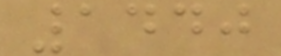1440
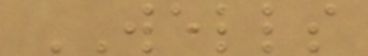WELLS
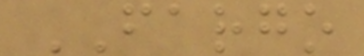FARGO
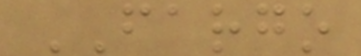FARGO
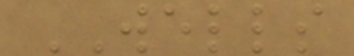WELLS
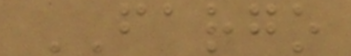FARGO
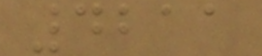4211
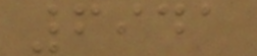6941
